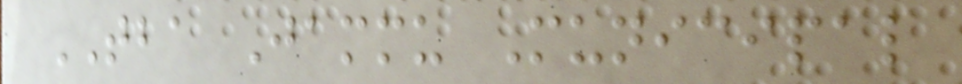TBA Jammu Municipal
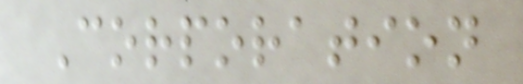Corporation
